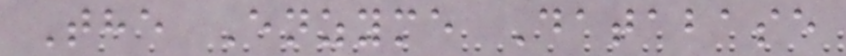The Enzyme Database
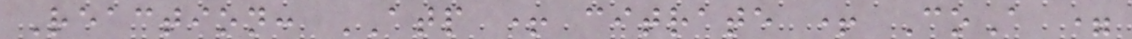Reaction: ATP + citrate + CoA =
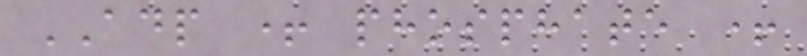ADP + phosphate +
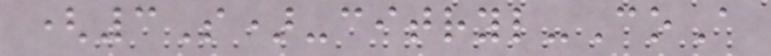(3S)-citryl-CoA
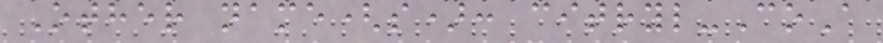Other name(s): citryl-CoA
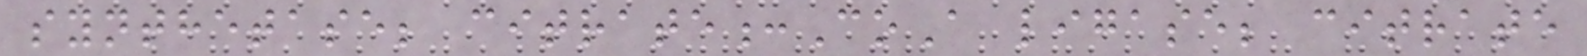synthetase; citrate:CoA ligase; citrate
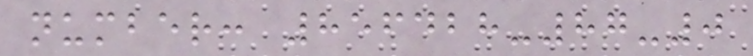number: 856428-87-0
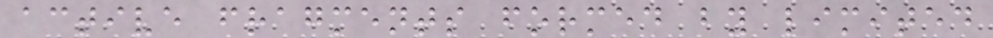active fragments formed by limited
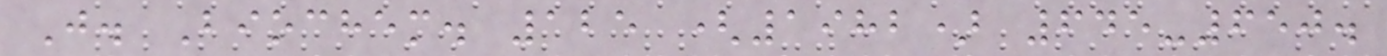J. Biochem. 125 (1982) 645-650.
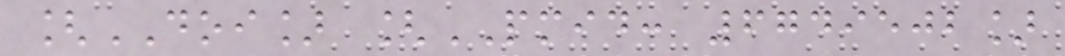[DOI] [PMID: 6749502]
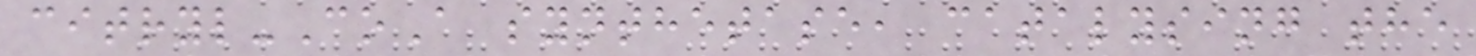citryl-CoA synthetase, catalysing the
